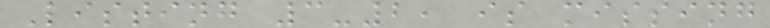Listing 3-2, is missing
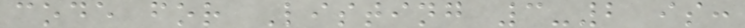code for Listing 3-2 is:
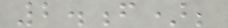2.f);
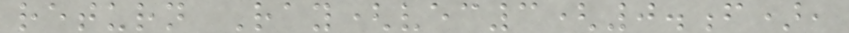return Ray(vec3(0.f),
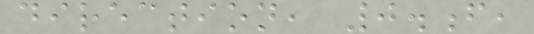direction, 0.f,
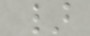}
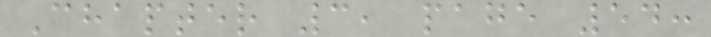Chapter 3, page 54:
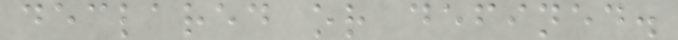declared or defined.
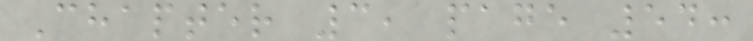Chapter 3, page 54:
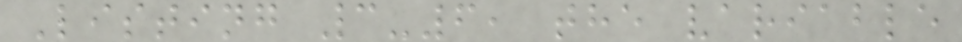Listing 3-6, the variable
